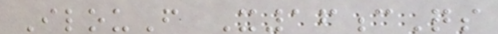IlouF X16cQs
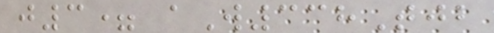j3= aW338Tjb
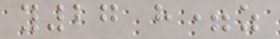y27 h=z
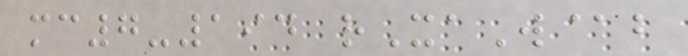mc7-194 rXaW@b
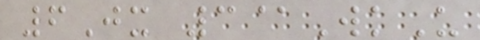6Jx 3@WkU
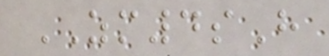ZM4sH
